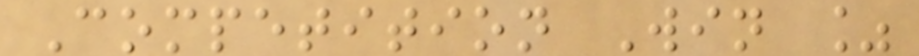Competition Win %
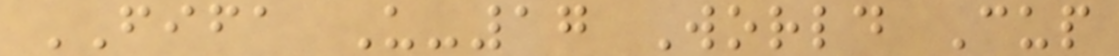FIFA U-17 World Cup
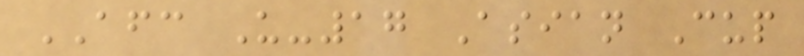AFC U-17 Asian Cup
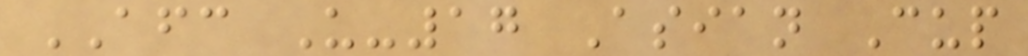AFC U-17 Asian Cup
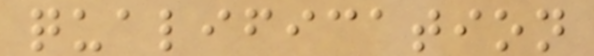qualification
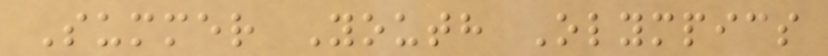Summer Youth Olympics
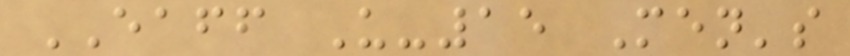EAFF U-15 Men's
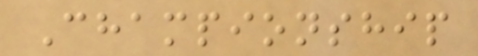Championship
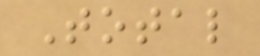Total
